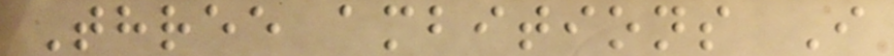Three ambitions I
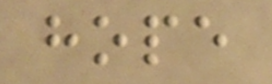hope
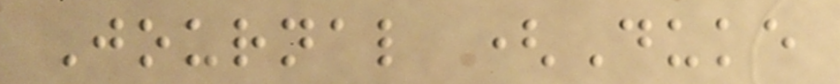Journal (Duke
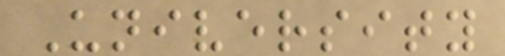University
